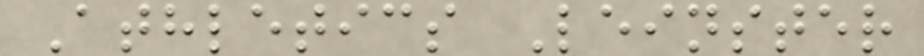Athletics Leinster
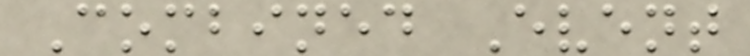Combined Event
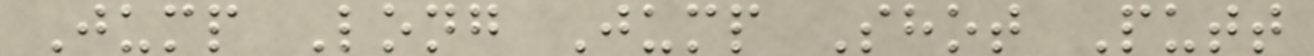Jump Long Jump Shot Putt
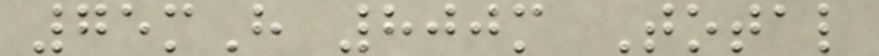75mH 800m Total
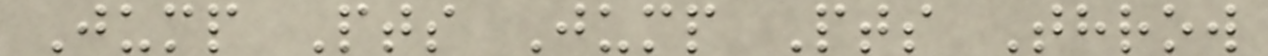Jump Pts Jump Pts Throw
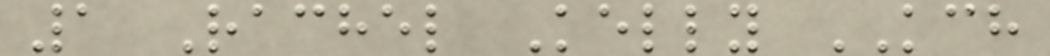1 Rachel Kelly KCH
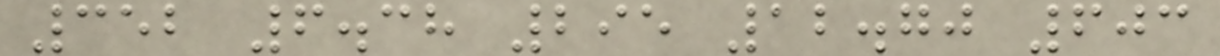352 6.38 295 12.70 603
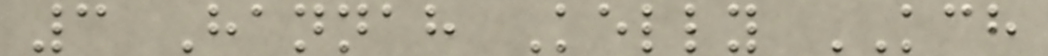3 Hannah Kelly KCH
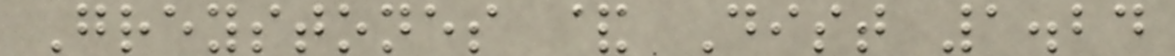Greystones & Dist 1.24
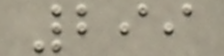299
